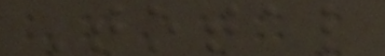Total
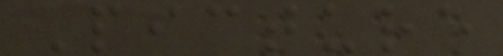Picture
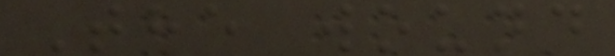The wound
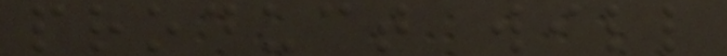product will
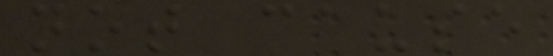not cause
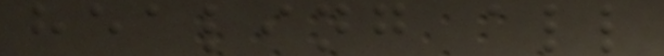healing all
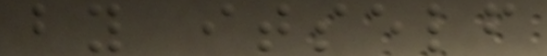by itself
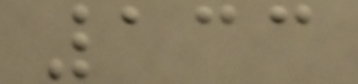133
